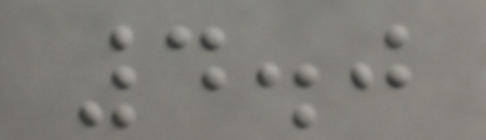4.0
